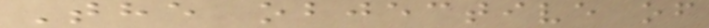The objective of
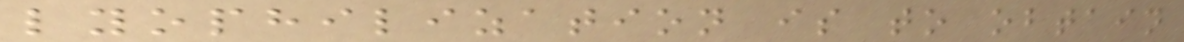lyophilization is to obtain
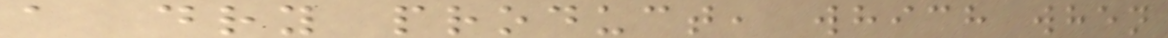a dry product, which when
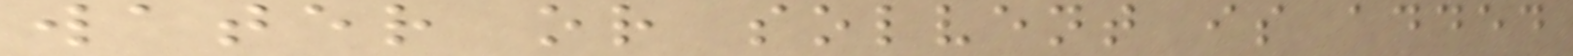water or solvent is added
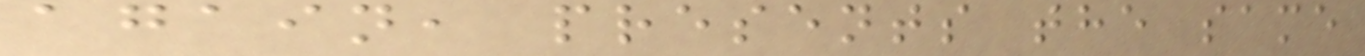again, presents the same
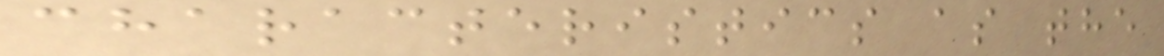characteristics as the
